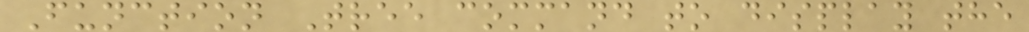Function Tree command to display the
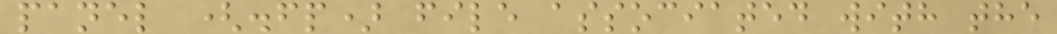panel (.fp) file associated with the
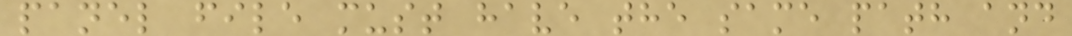panel file must have the same path and
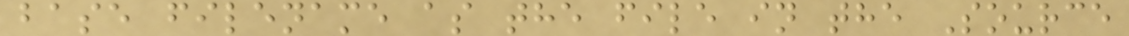base filename as the file in the Source
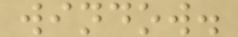window.
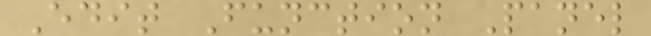Edit Function Panel
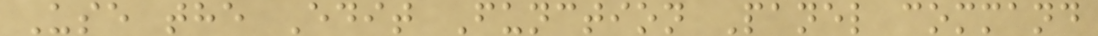Use the Edit Function Panel command
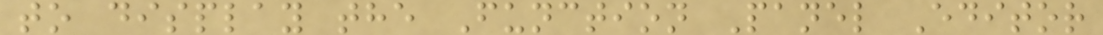to display the Function Panel Editor
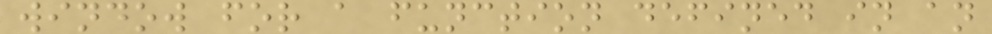window for a function defined in an
